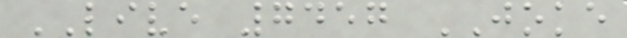LIVE 7457 JOKE
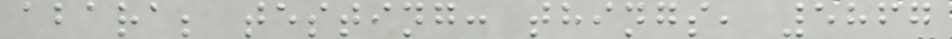abara; testing: things, 5867
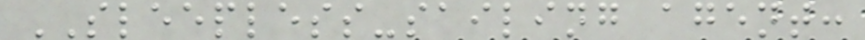SLEEPLESS-sailing agent:
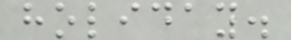holiday.
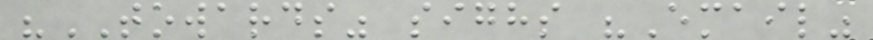"TOWARDS" sighs "Email"
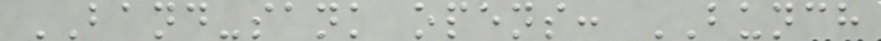BAND-sank opens: BUNCH
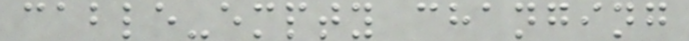cable-empty changing
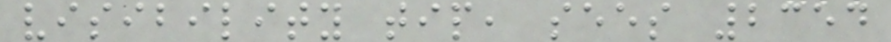visibility tip, sees 2354
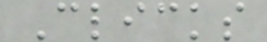Clicks
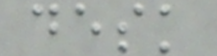desk
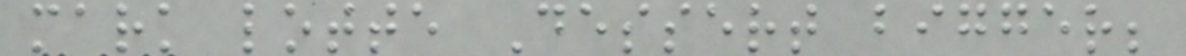mark lotte Dessert bigger;
